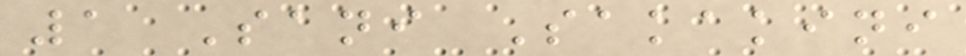1 Sani Sakakini
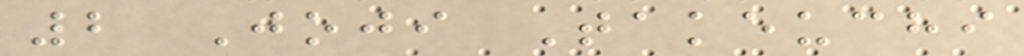2 Joji Takeuchi
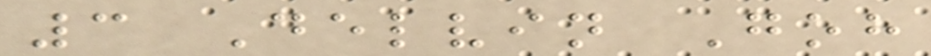3 Delvin Goh
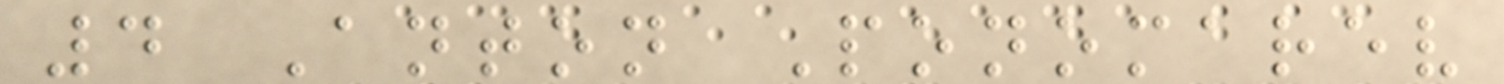4 Anton Ponomarev
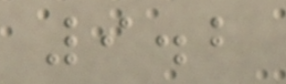9.2
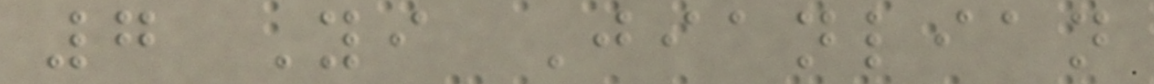7 Yi Jianlian
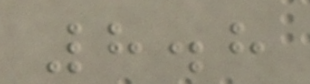8.8
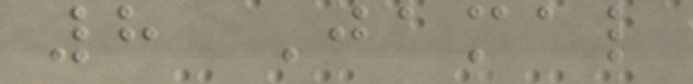8 Jamal
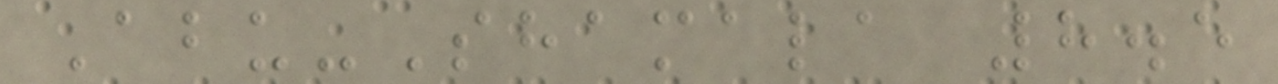Abu-Shamala 8.5
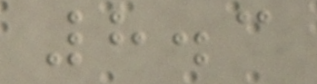8.3
